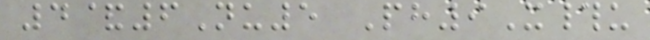4&6Nu5 Ph9X#u
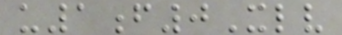u1f0Xlv
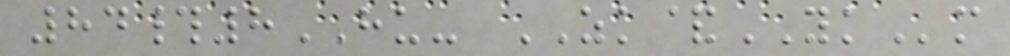84#8HU- ZK&YKm
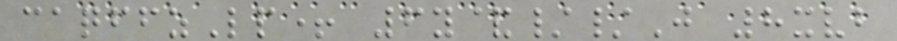caqffzLp+ 6y&//J 8xvb
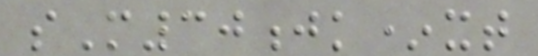sM30jk*xt
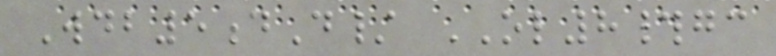Wdb5dD/ OL8#gc
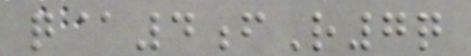q@4fR7q
